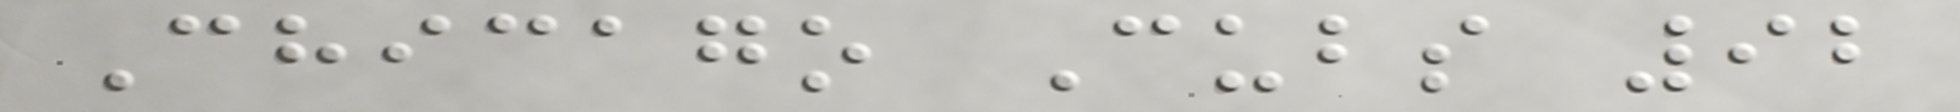Chicago Cubs 92
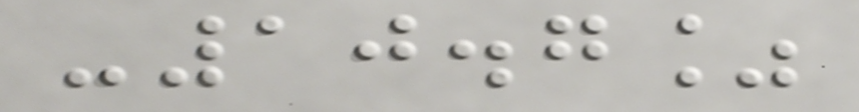-10.7%
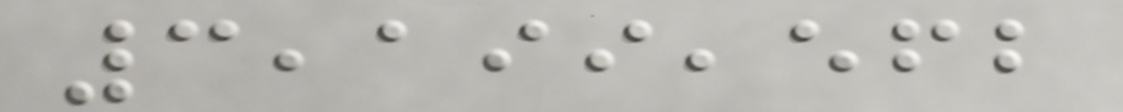3,199,562
